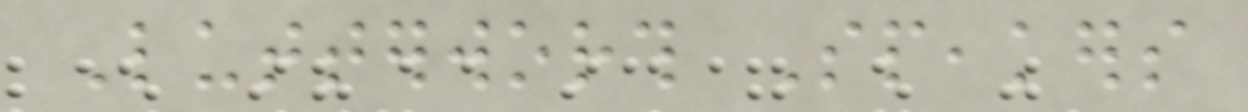Lutterworth Speakers
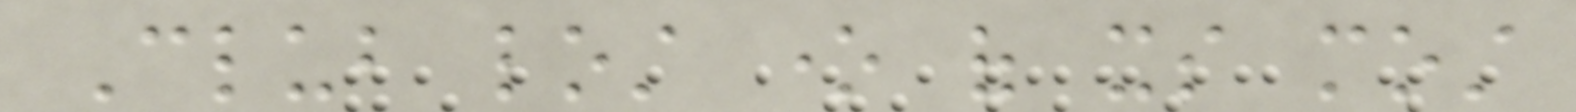Club lost one of its most
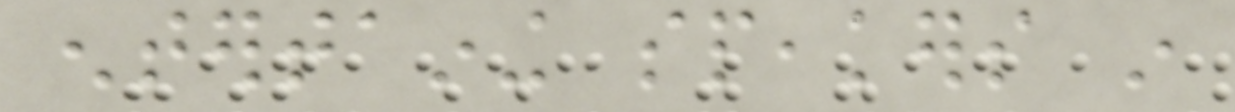entertaining speakers in
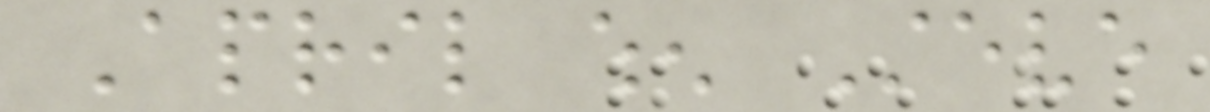April when Steve
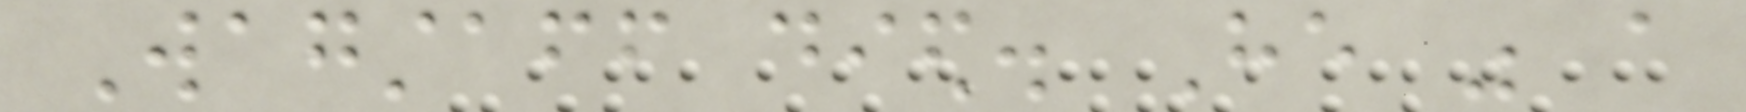Wagstaff died. He was a
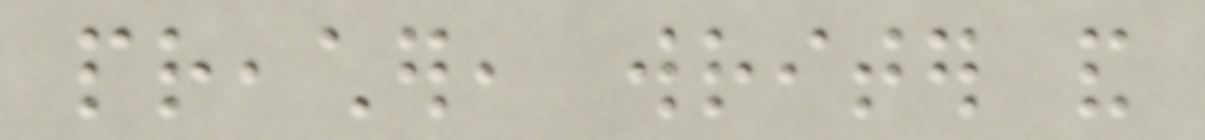preacher, writer and
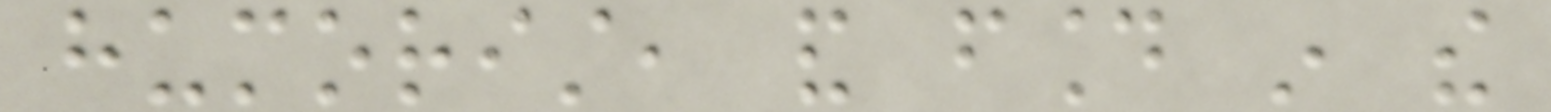humorist, and found in the
